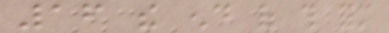16 the end of this form
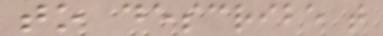to describe that
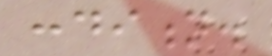condition.
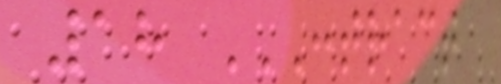18 CONTRACT
